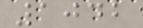1042
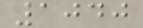1040
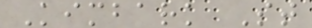Kimbark St
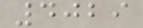4029
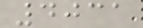4031
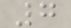7
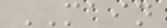MAIN
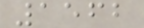1562
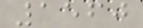1560
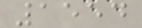1554
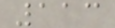113
